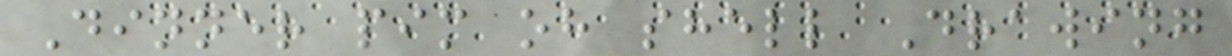Dinner pim oh shell Drawing
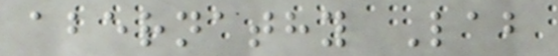abernathy Lab
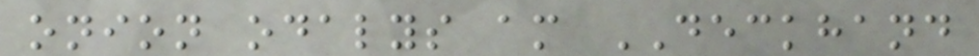onion odalys am DECKHAND
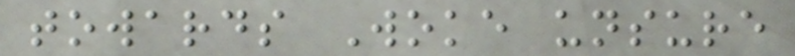towards Woke unsure
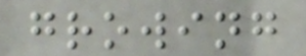growing
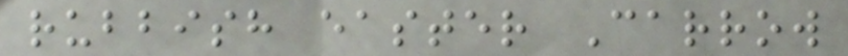rubbish easter Carrow
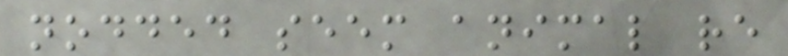nodded seem animal re
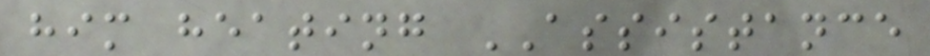him heating ASSISTANCE
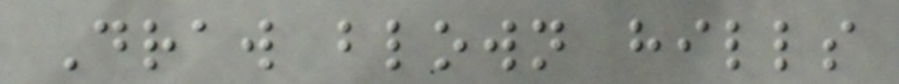Draw blown hills
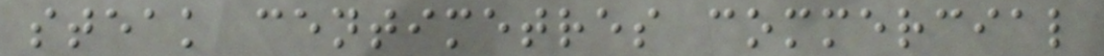steak centimetres commercial
